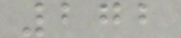272
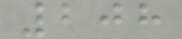208
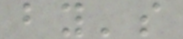by's
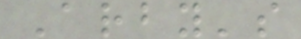Arby's
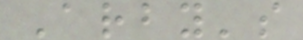Arby's
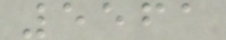5561
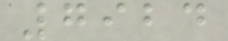7924
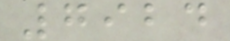7924
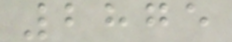2875
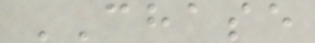CHASE
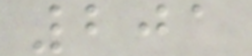201
